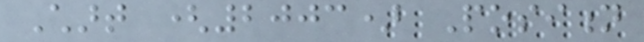Chart (2003) Position
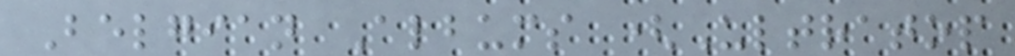Belgian Albums (Ultratop
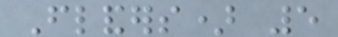Flanders) 5
